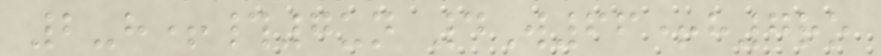2-h+#7un 4W66+h7ro
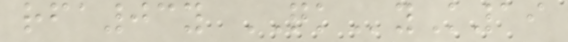rfa03y QKyK19
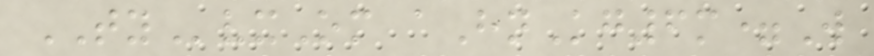TYvxOm aHnKg6m=W
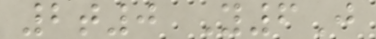2t0 Y6J
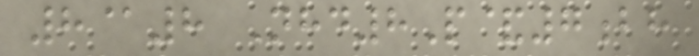8@8 Nhd8P&7bh
